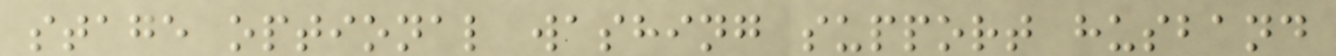stage optional washing support husband
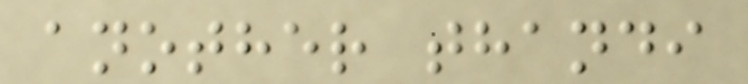another thandi
